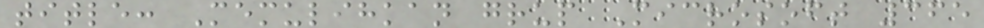title: Memulihkan grup Microsoft 365
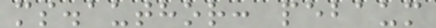ms.author: pebaum
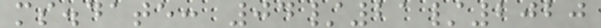ms.date: 04/21/2020
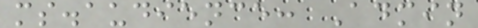ms.audience: Admin
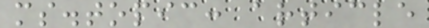ms.topic: article
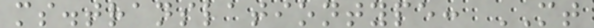ms.translationtype: MT
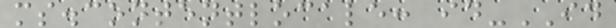ms.contentlocale: id-ID
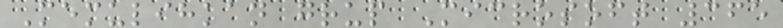Memulihkan grup Microsoft 365
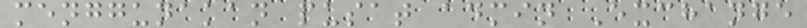menggunakan pusat admin Exchange
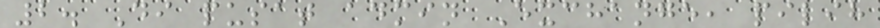2. Di pusat admin Exchange, pilih
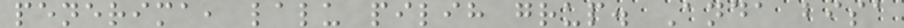penerima, lalu pilih grup. Anda bisa
